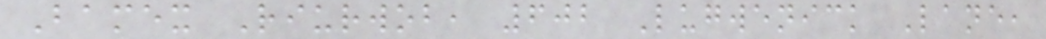Bamex Riurwob, 602 Lugwenick Lane,
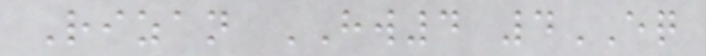Rizan HW4 4EQ
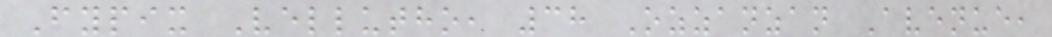Fypix Vellutho, 38 Ozzanzan Avenue,
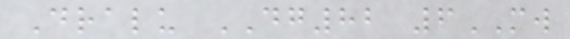Dralu DG82 6MW
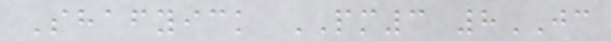Shafyick PM3 8JC
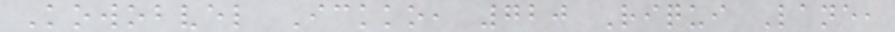Kowobvel Ickko, 720 Riqui Lane,
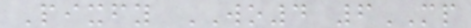Pixfy WO4 6MP
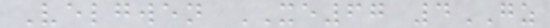Velgwen XE67 4GZ
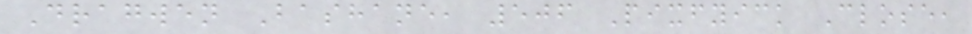Dragwen Bashane, 506 Pixfyick Close,
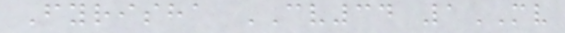Fyrisha CV34 1MV
